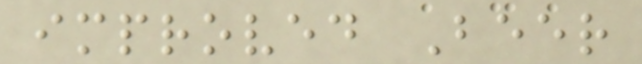improved Beer
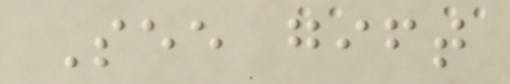See gift
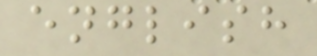english
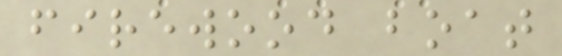firewood boat
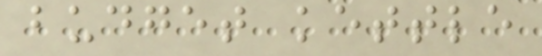budget kettle
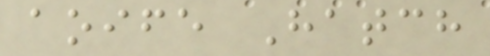aoife Hatch
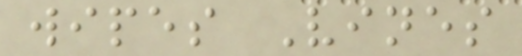wipes Vines
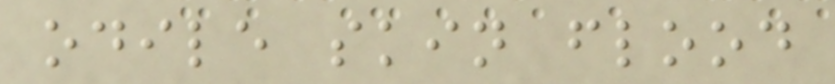odile skin flood
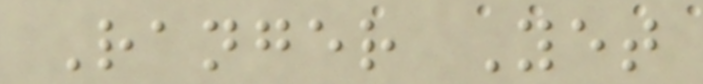Ranger Yet
